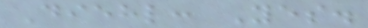Diehl: Yes.
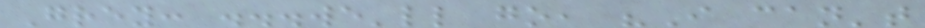Grey: ...we'll go, "I can't
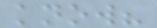know?
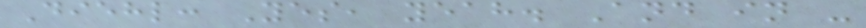Diehl: Yes, yeah. And in -
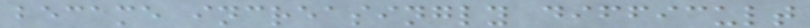became increasingly difficult
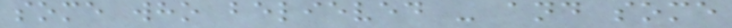some who believed - and some
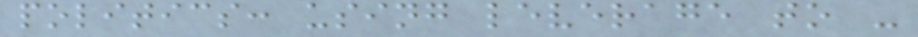politics: using leverage to -
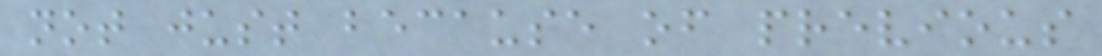not just because of previous
